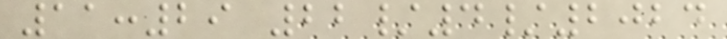11:29 22/4/2024
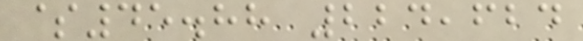$45.88 224,624
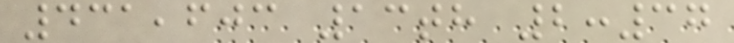431,603 13th 2:37
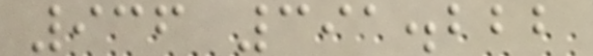936 391.222
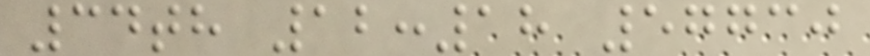34th 12:18 57730
